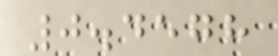0.4578
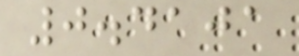0.4101
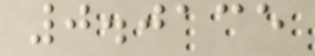0.0135
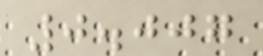0.007
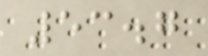53.7
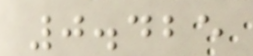0.425
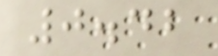0.42
